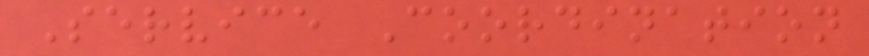Service Coordination
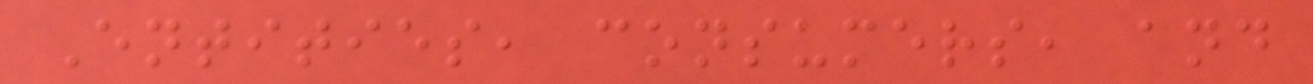Entities, consumers, and
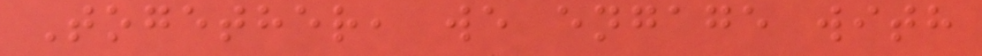Together, we engage with
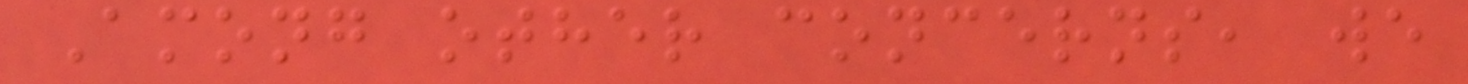Among other concerns, we
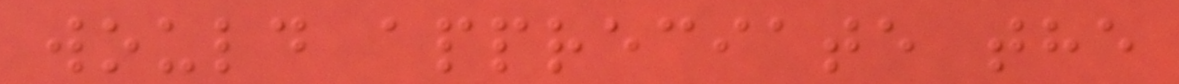would appreciate the
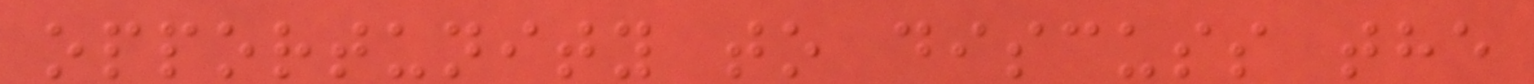opportunity to discuss the
